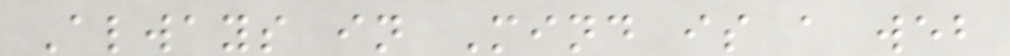Always in Mind is a web
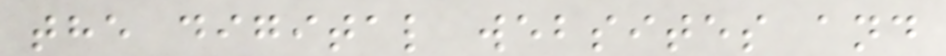the digital websites and
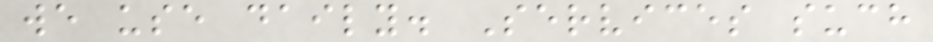we use daily. Services such
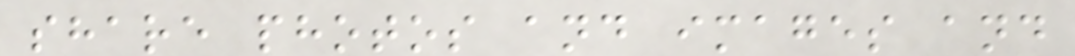share photos and images and
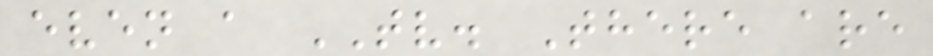even a TV. There are
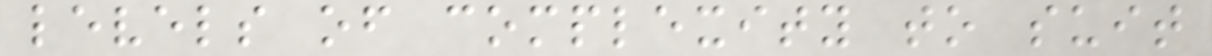levels of complexity to suit
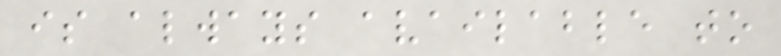is always available to
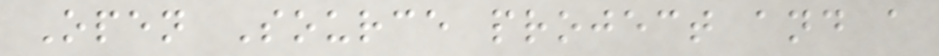Open Source project and a
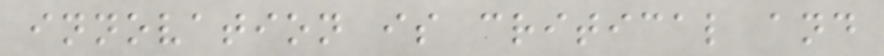innovation is critical and
